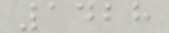1428
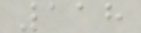118
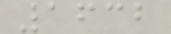1632
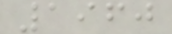1960
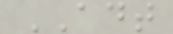ADT
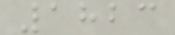1823
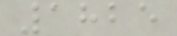1825
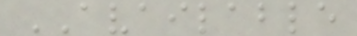AVAILABLE
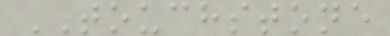TOUCHSTONE
